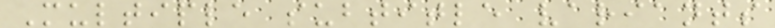Multiple subtitle variants
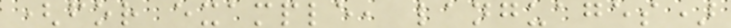(for example, languages)
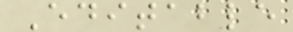Editable
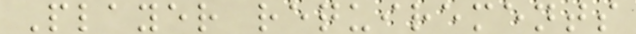Player requirements
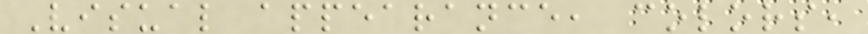Visual appearance, colors,
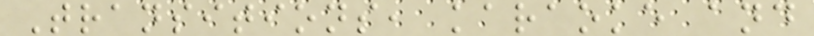Transitions, karaoke and
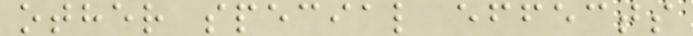other special effects
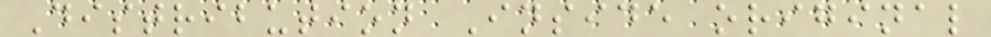Distribution Inside original
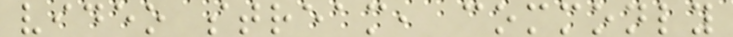video stream, commonly
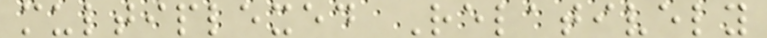multiplexed Relatively
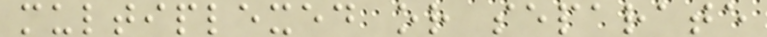multiplexed or separate
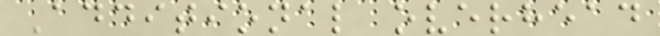Additional overhead
